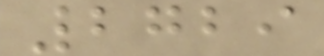2729
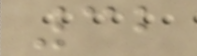32
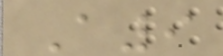A9
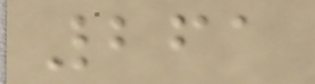261
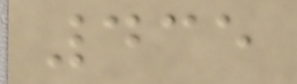435
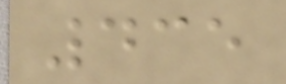435
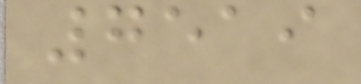7519
